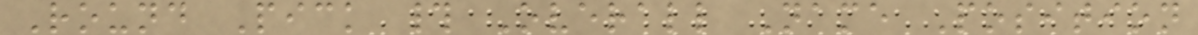Round Pick # Overall Name Position
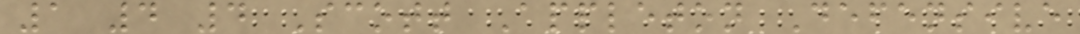1 4 4 Scott Appleton Defensive
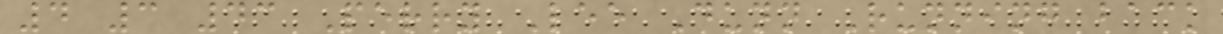4 3 43 Perry Lee Dunn Running back
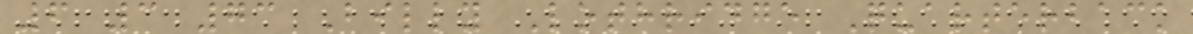6 3 73 Billy Lothridge Quarterback
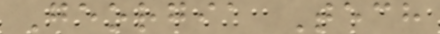Georgia Tech
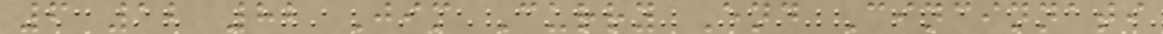6 12 82 Jim Curry End Cincinnati
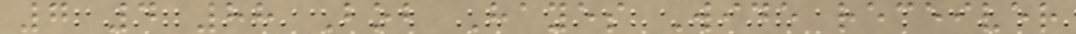7 4 88 Bob Hayes Wide receiver
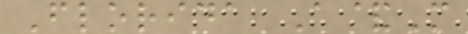Florida A&M
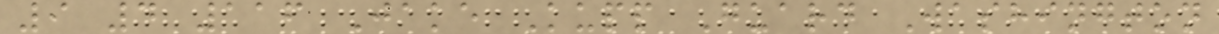9 4 116 Jake Kupp Guard Washington
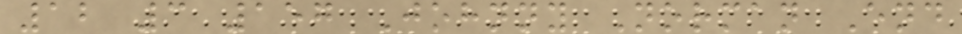12 3 157 Johnny Norman End
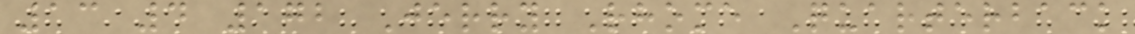13 4 172 Jerry Rhome Quarterback
